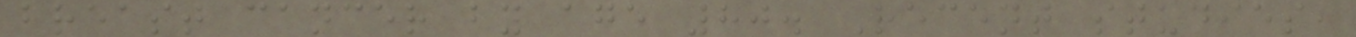breast cancer by age 80. Recent studies,
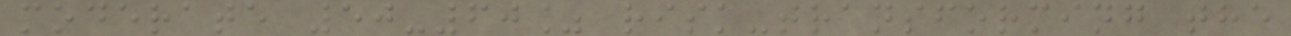moderate 50-60% risk-transforming the
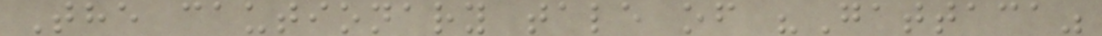The cautionary tale of "Gattaca"
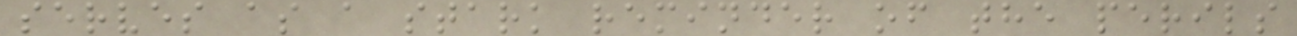serves as a stark reminder of the perils
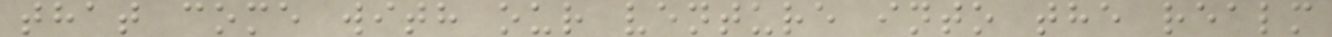that come with our venture into the realm
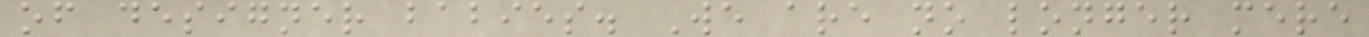of designer babies. We are no longer mere
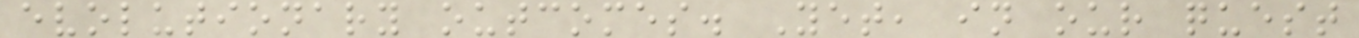evolutionary outcomes. Yet, in our quest
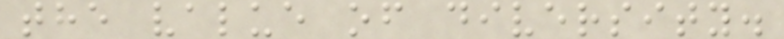the value of diversity.
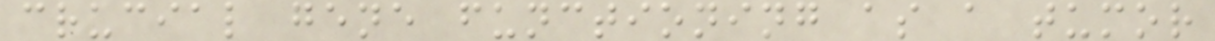crucial gene functioning as a tumor
